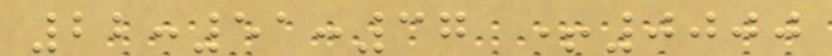22:51:37 +0000
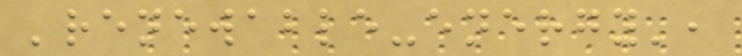'renewable-energy',
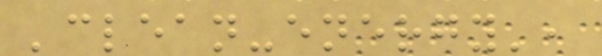'clean-energy',
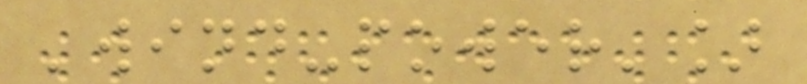'wind-power']
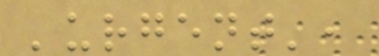'urgent',
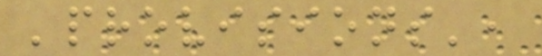'provisions',
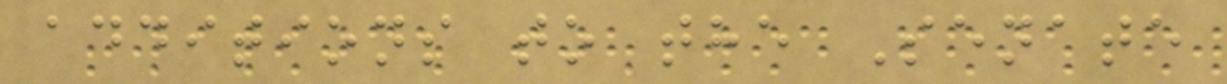additions to the Senate
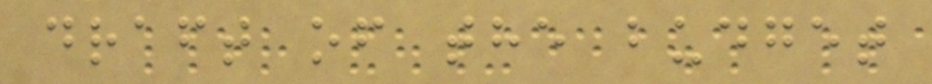draft of the budget
